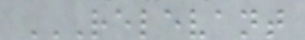RELEVANT
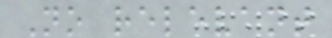No relevant
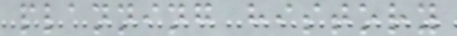planning history
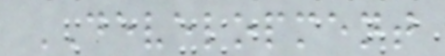DEVELOPMENT
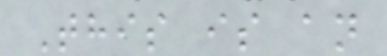This is an
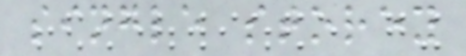single storey
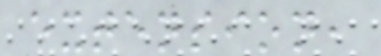extension,
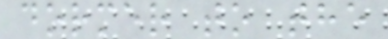dormer to the
